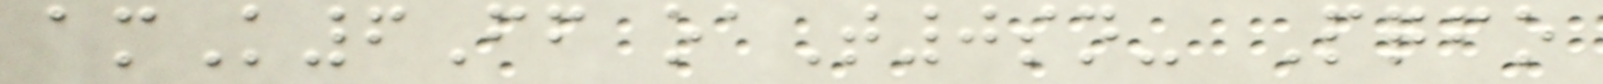amK6Ff oaT0sn- Pqfo
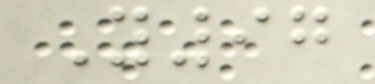Y97
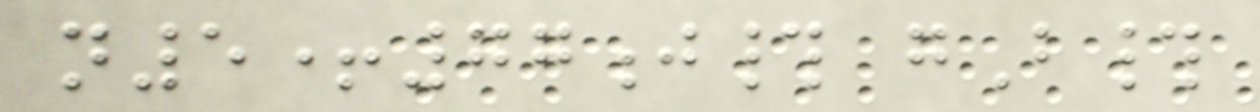n5+77j# gB#
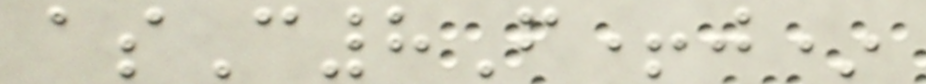asC8F+j*
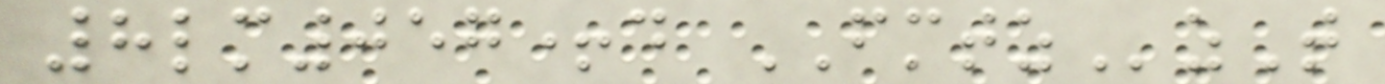8lm057+d FMTZzT
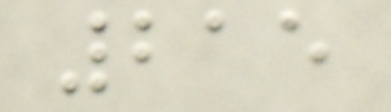215
